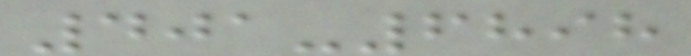401-6898
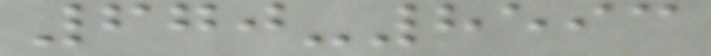670-8593
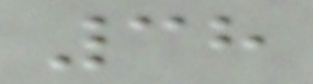38
